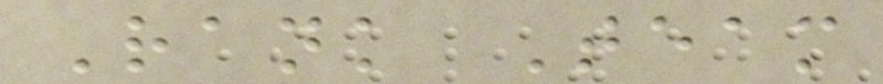Rank Team
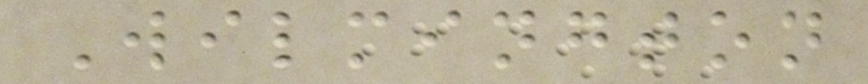Wilmington
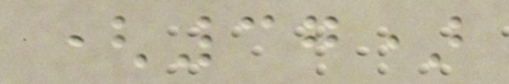(37)
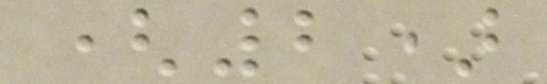(2)
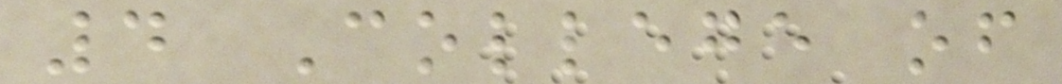4 College of
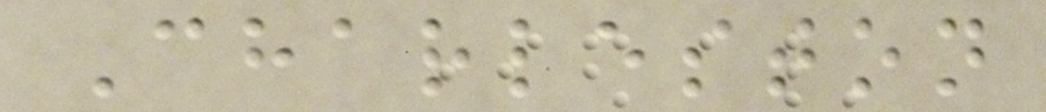Charleston
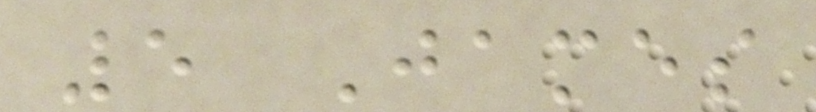5 James
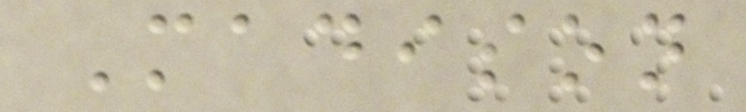Madison
